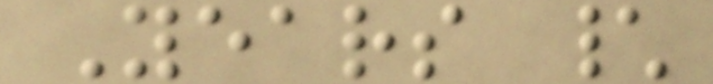Years \
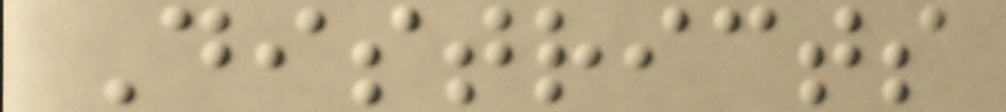Districts
